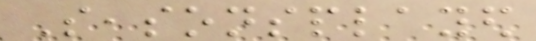Seasonsplayed
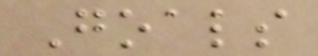Goals
